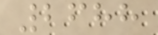2688
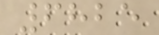6825
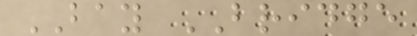BAY BRIDGE
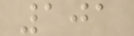101
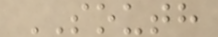SOUTH
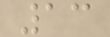13
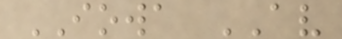IOWA AV
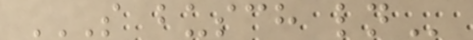S BUSCH LN
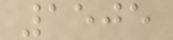1505
